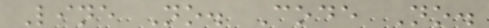Line No. Code No.
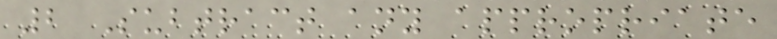2 Subtract any appropriate
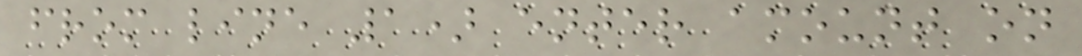from line 1) enter amount on
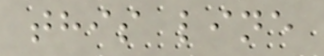this line
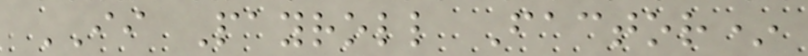II Payroll Factor*
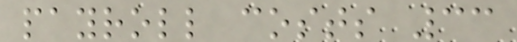payroll costs 33
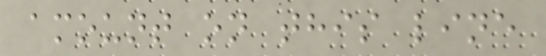amount on this line
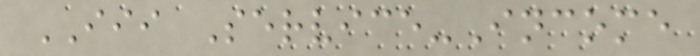III Service-Income
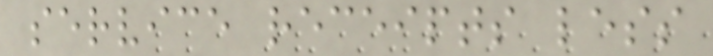service receipts less
